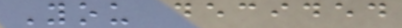You decided
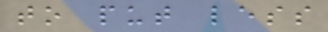to put less
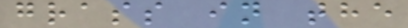grass in the
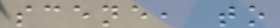scene, to
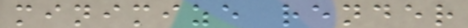minimize render
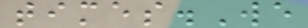times.We
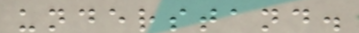understand.
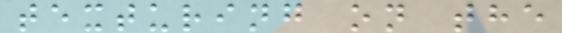texturing on the
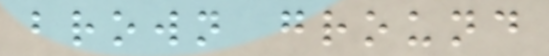brown ground
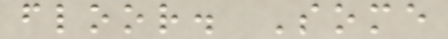floor. Some
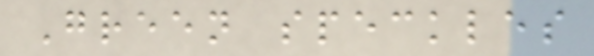Green speckles
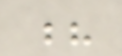?
